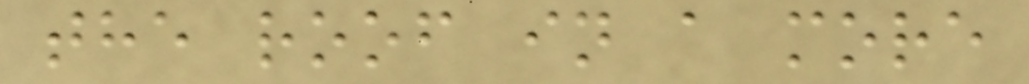the roof in a more
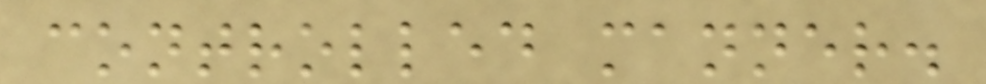controlled manner.
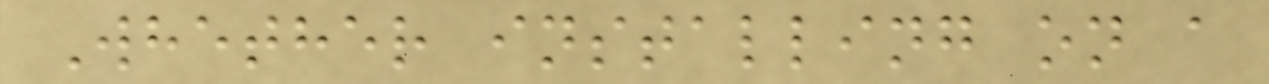Whether installing on a
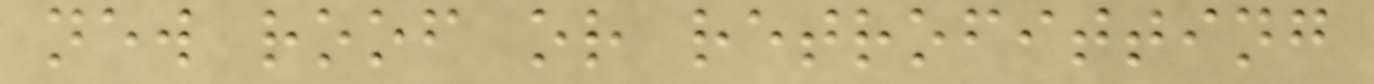new roof or retrofitting
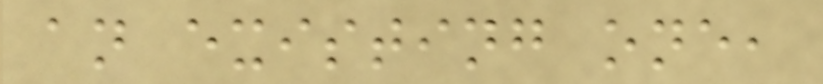an existing one,
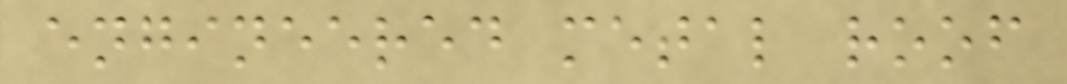engineered metal roof
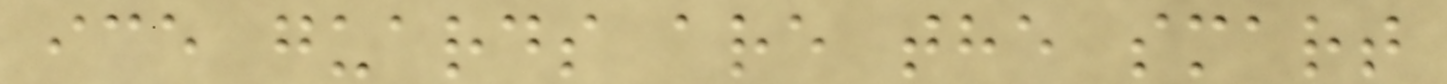ice guards are the smart
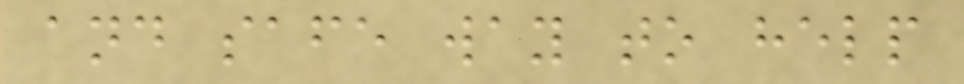and safe way to help
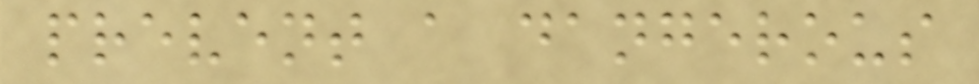prevent a dangerous
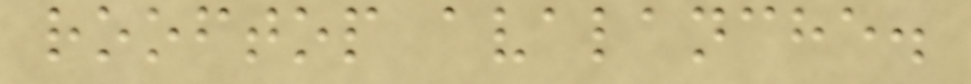rooftop avalanche.
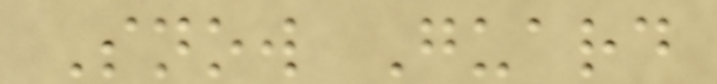Snow Guard
